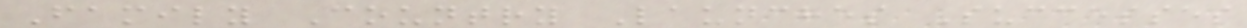Family Country Launches Successes
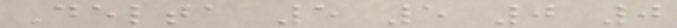Delta 5 5 0 0
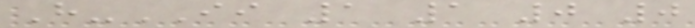H-II 1 1 0 0
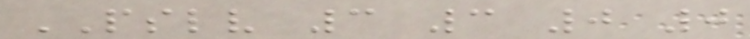PSLV 3 3 0 0
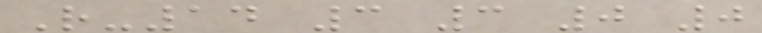R-14 3 3 0 0
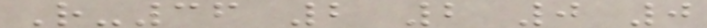R-36 2 2 0 0
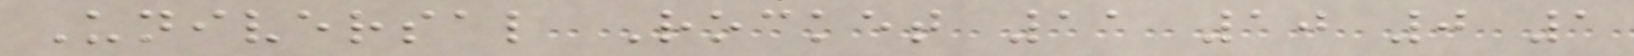Universal Rocket 11 10 0 1
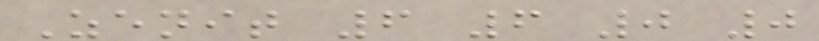Zenit 6 6 0 0
